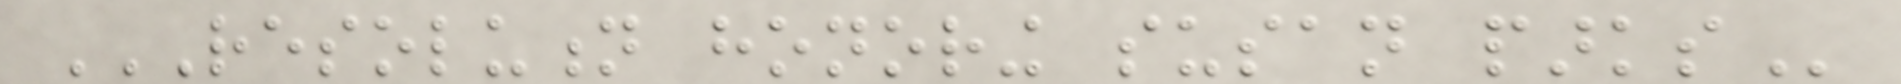RESOLUTION HONORING SUSAN PARKS
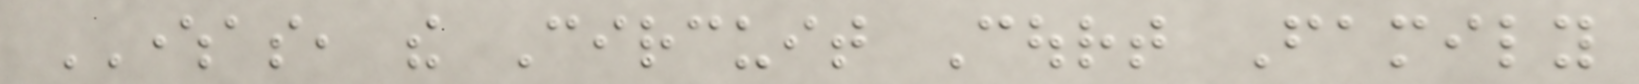WHEREAS, the Circuit Court Family
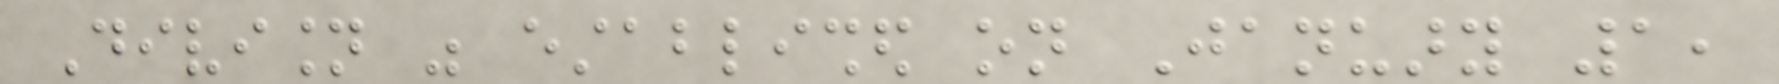Division was established on January 1,
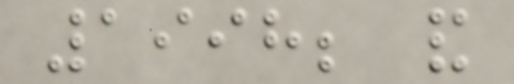1998; and
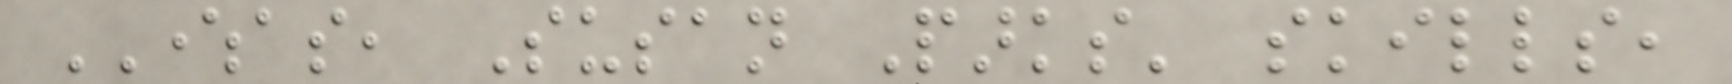WHEREAS, Susan Parks' skills,
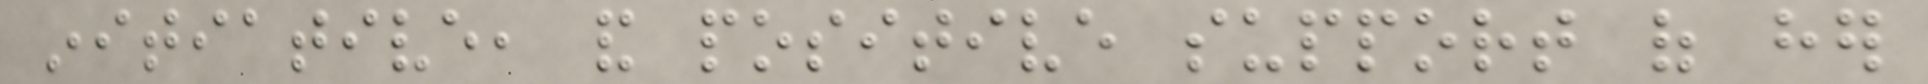initiative, and positive support of her
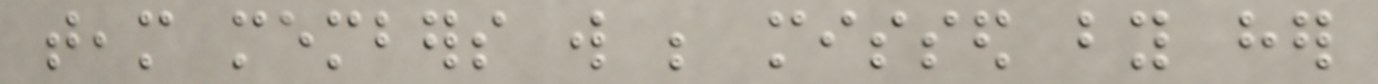team members will be missed by her
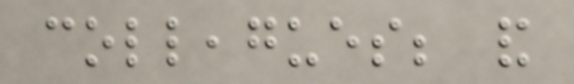colleagues; and
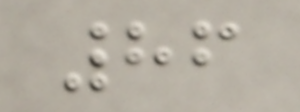86
